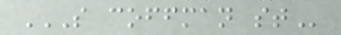S COFFMAN ST
